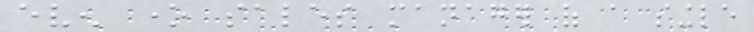even one sales manager of a single
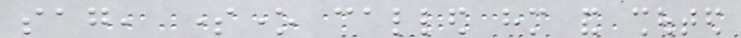sag, someone called him and shouted
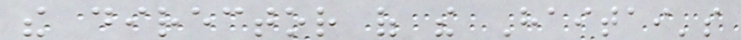the director of the Haitai's
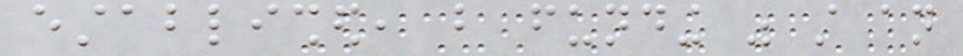established, but funding was still an
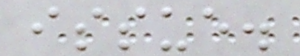issue.
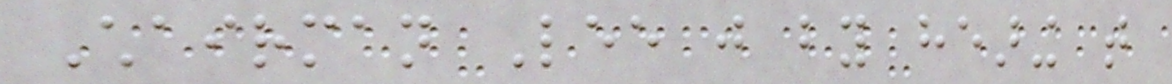Chairman Lee just by hearing that
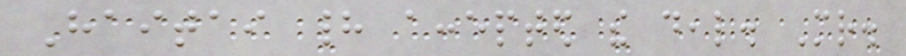Haitai had accepted the deal. Mr.
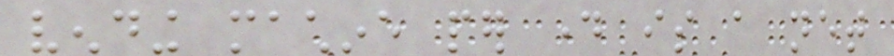vending machine per day is a net
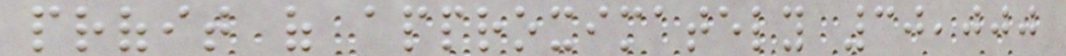profit of approximately 30,000
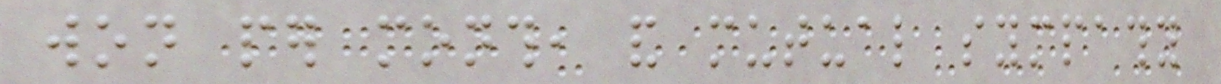won per month, and mutual sympathy
